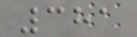381
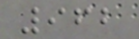962
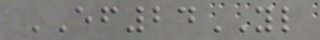EF24YL
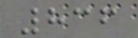836
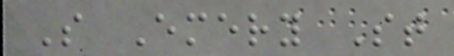S Emery St
